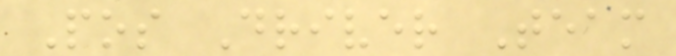Pos Driver Team
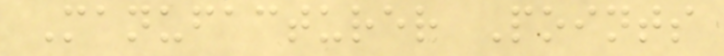Manufacturer Points
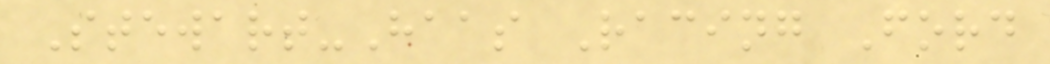Stewart-Haas Racing Ford
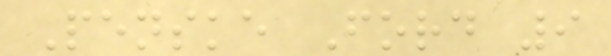Penske Ford 9
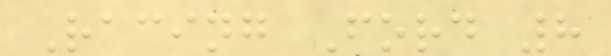Racing Ford 8
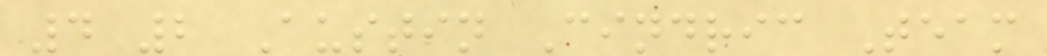4 2 Austin Cindric Team
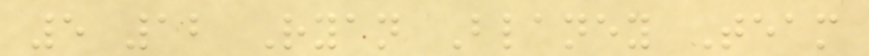5 12 Ryan Blaney Team
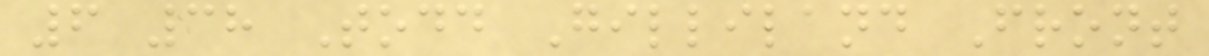6 38 Todd Gilliland Front
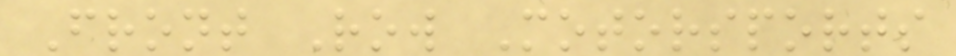Front Row Motorsports
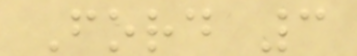Ford 3
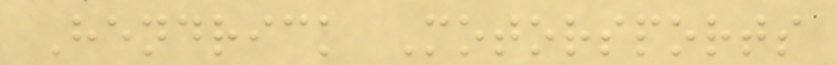Hendrick Motorsports
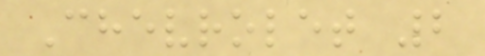Chevrolet 2
